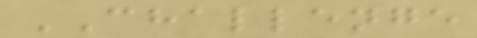CHALLENGE
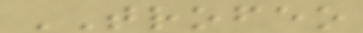TROFEO
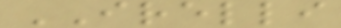IRELLI
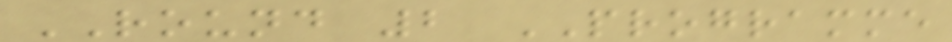ROUND 2 PROGRAMME
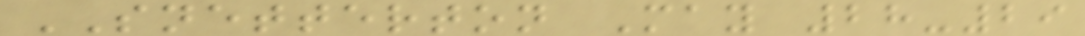SNETTERTON May 28-29
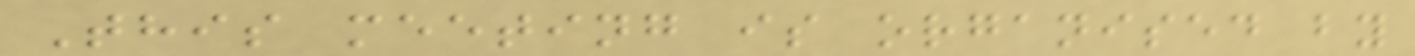This meeting is organised by
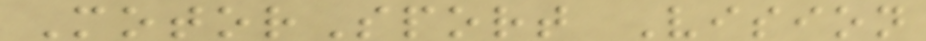MotorSport Vision
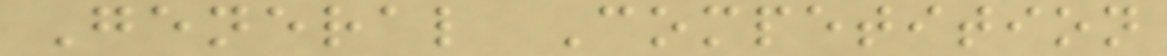General Competition
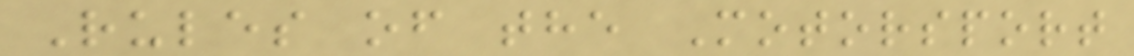Rules of the Motorsport
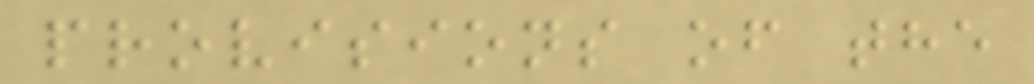provisions of the
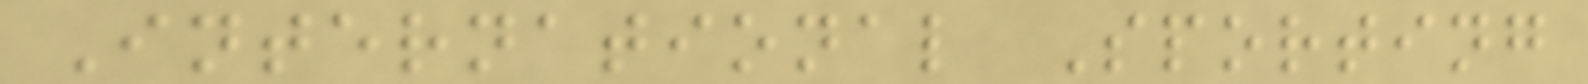International Sporting
